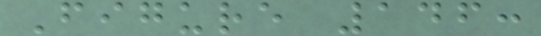Figure 146:
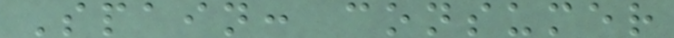Spain: consumer
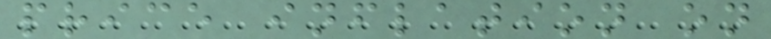price inflation on
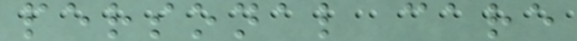personal care
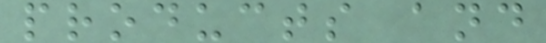products and
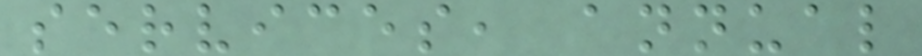services, annual
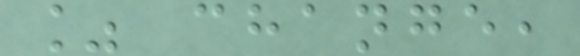% change,
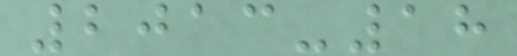2013-18
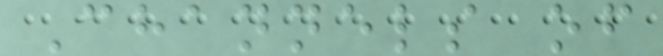Channels of
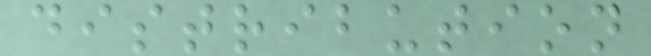distribution
